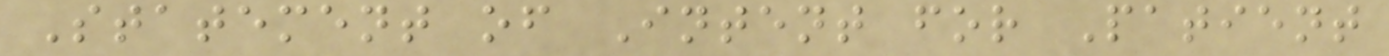Statement of Intent for Patient
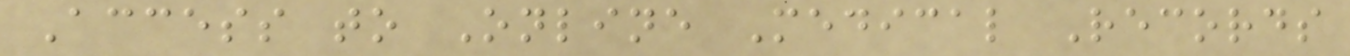Access to Online Medical Records
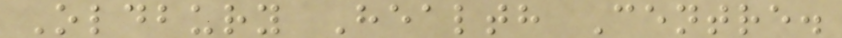Oldbury Health Centre.
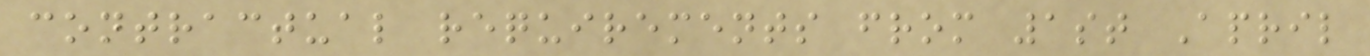contractual requirements from 1st April
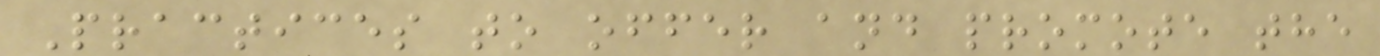Practices to offer and promote the
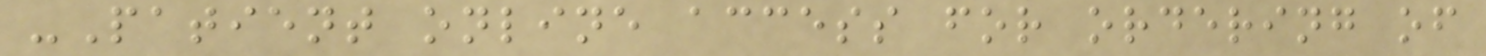-Patient online access for ordering of
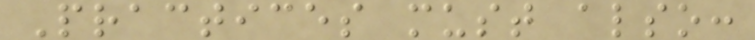Practices must also:
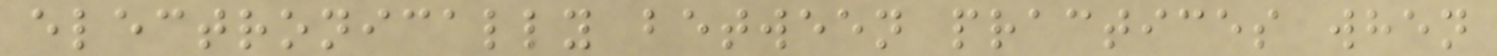electronically between practices when
